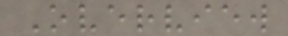Overview
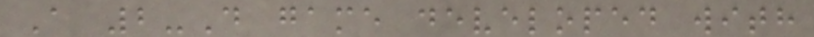A 2-D game developed with
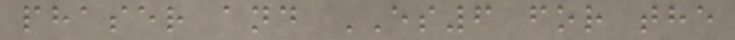phaser and ES6 for the
